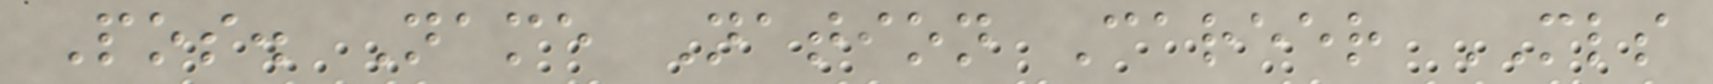Pos. Name Nation Career MLS
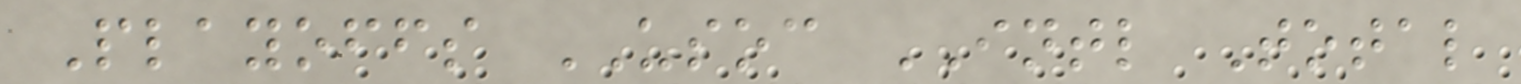Playoffs USOC INTL Total
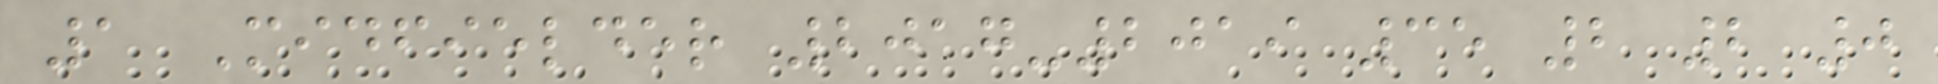1 Midfielder 2017-2019 35 2 2 0
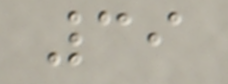39
